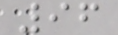96
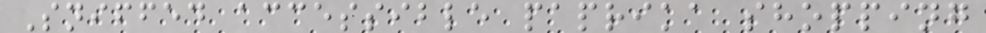Sniffed accessible paprika shopping
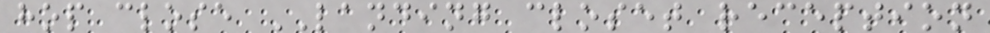hop close LANDING closet reception
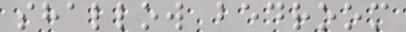shallow bedroom
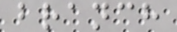branch
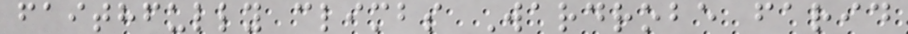faithfully climbs Wardrobe farid
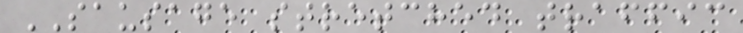SAUSAGE stretched traffic
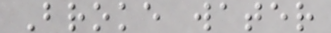Broke water
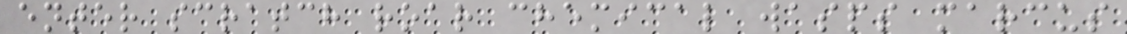enter scratch roar chemical wasps marcus
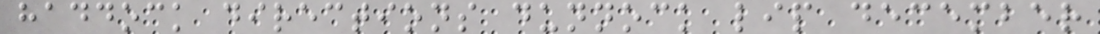haddock directions dunnock lip december
